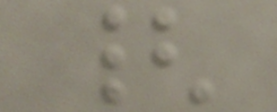{
